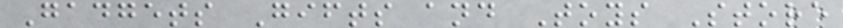Gadgets Gifts and Toys Store
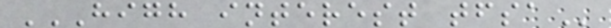HIGH INTEREST TFSA
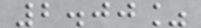2.00%
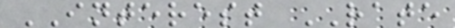INTEREST RATE
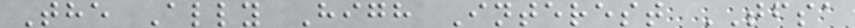The Ally High Interest TFSA
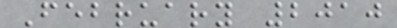February 2010
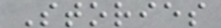Stories
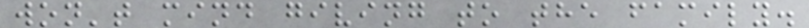won't mind giving to the family.
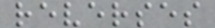reverses
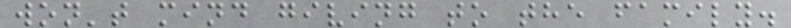won't mind giving to the family.
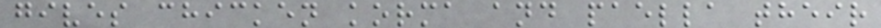gives chicken korma and paella their
